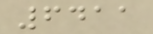6411
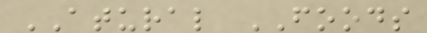ATURAL FOODS
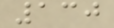130
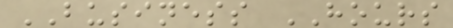BUSINESS HOURS
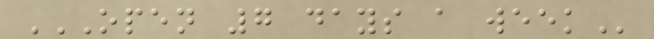OPEN 7 DAYS A WEEK
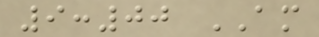9:00 AM
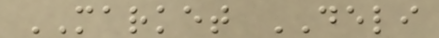MARKET DELI
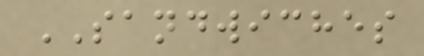SANDWICHES
